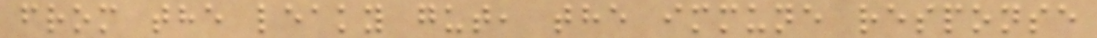from the leaky gut, the immune response
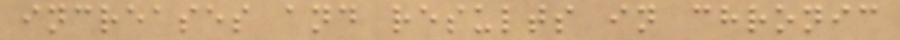increases and results in chronic
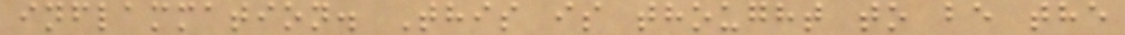inflammation. This is thought to be the
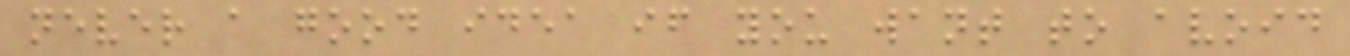never a good idea if you want to avoid
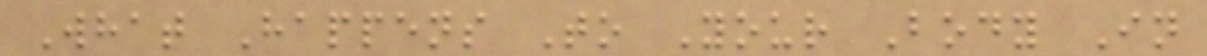What Happens To Your Body In
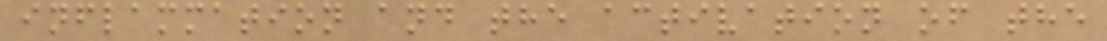inflammation and the activation of the
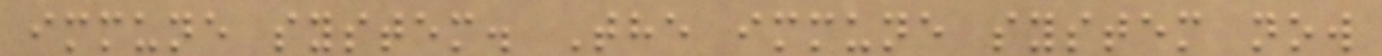immune system. The immune system now
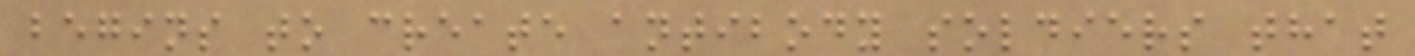begins to create antibody soldiers that
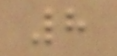8
